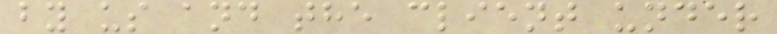by us and the client under
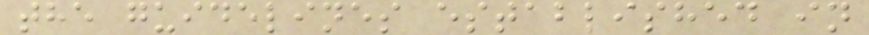the guidelines established in
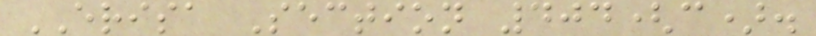ERISA Section 404(c).
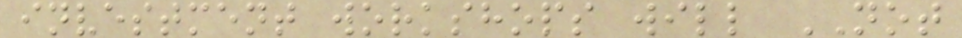investment workshops will NOT
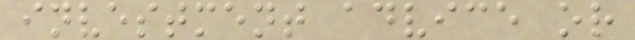investment advice or
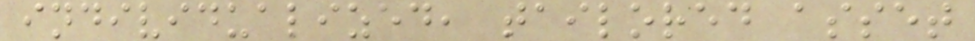individualized, tailored asset
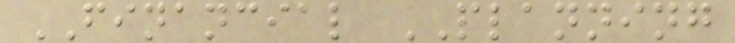FINANCIAL PLANNING
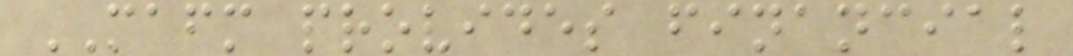MAFM provides financial
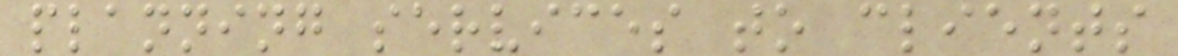planning services to clients
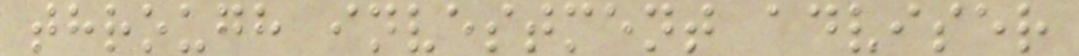through investment adviser
